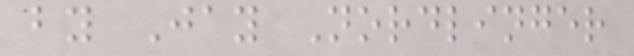by Jay Nordlinger
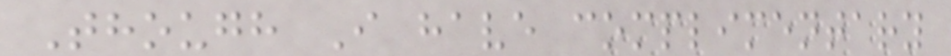Though I have complimentary
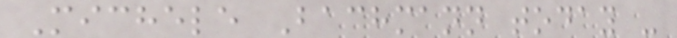Michele Bachmann today -
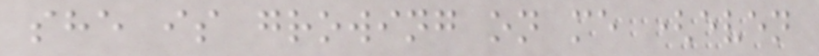she is growing on me (even
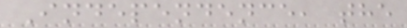Independence, the
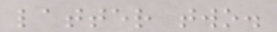latter two.
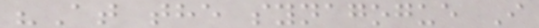"At the synagogue I
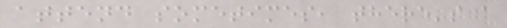attend sometimes, there's a
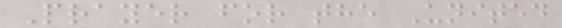Prayer for the United
